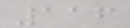116
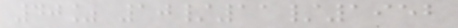40% 10/11/1952
